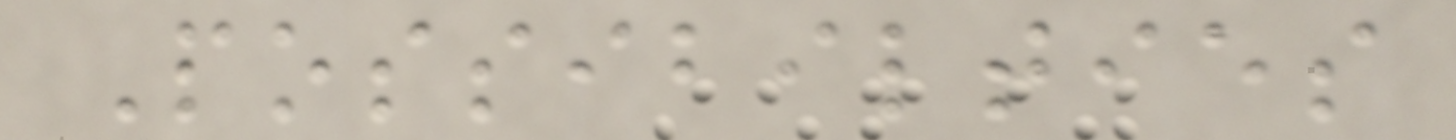Possibilties
